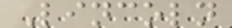Lincoln
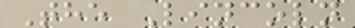The Lincoln
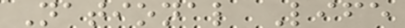National Life
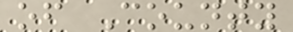of County
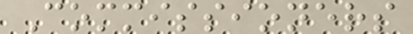Commissioners
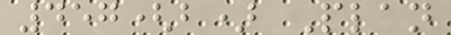457(b) Plan
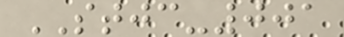STJC-001
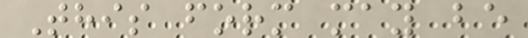This form may be
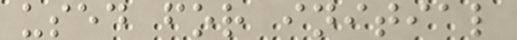used for initial
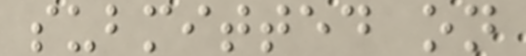submitted on
